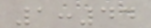1:44
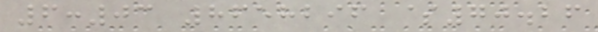6:03 8658296 $70.26
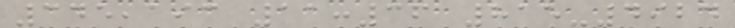345,193 11:36 815-4924
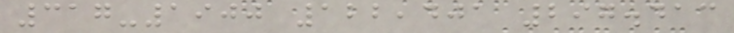317-1900 122,401 297.413
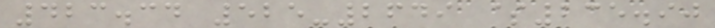423.34 525-2649 $235.90
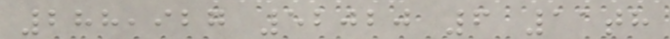288,927 52020 6 11th
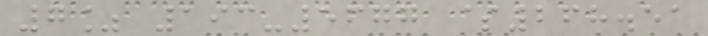7% 193-5677 $268.51
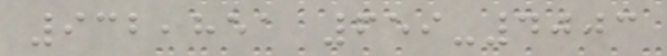932,851 659-4003
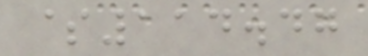$114.47
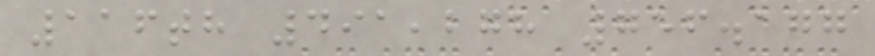116th 491,278 756.177
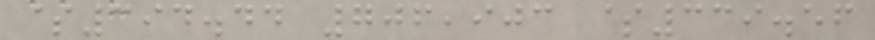$394.44 706,903 $339.56
